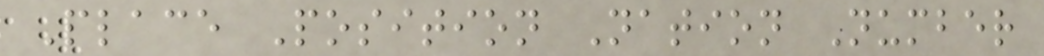Place Position Nation Number
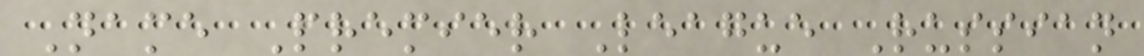Name Premier League Russian
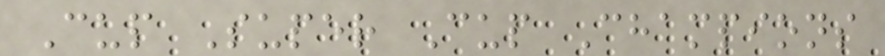Cup Super Cup Champions
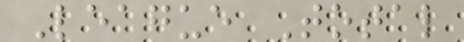League Total
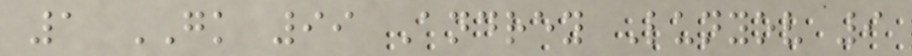1 GK 99 Andrey Lunyov 9
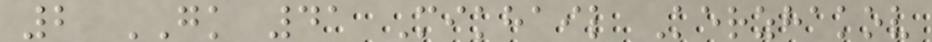2 GK 41 Mikhail Kerzhakov
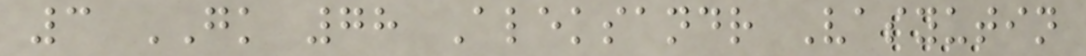3 GK 78 Aleksandr Vasyutin
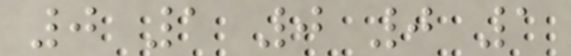0 1 0 0 1
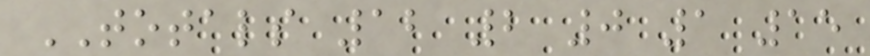TOTALS 12 2 0 1 15
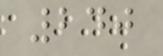240
